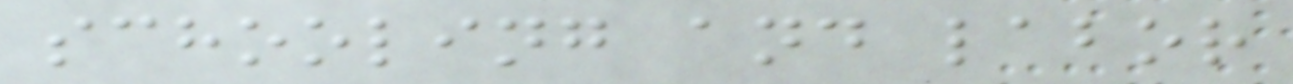schooling and labor
